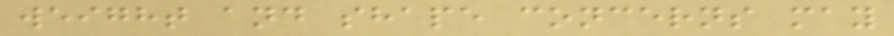weight and shape concerns may
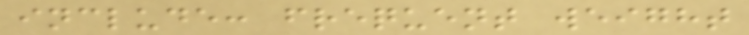include: frequent weight
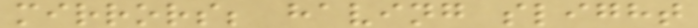mirrors; having slight
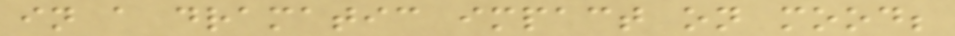in a dramatic impact on mood;
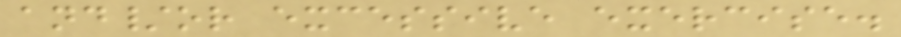and/or excessive exercise.
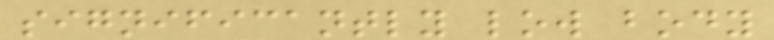significantly low body
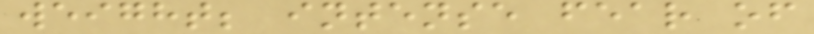weight; intense fear of
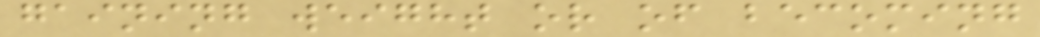gaining weight or of becoming
